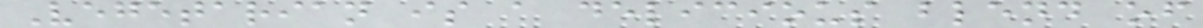Vegetarian is a delicious blend of
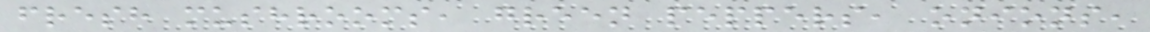fresh mushrooms, green peppers, onions,
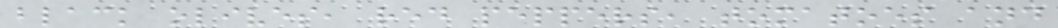black olives, red peppers, tomatoes and
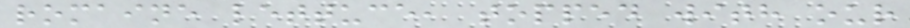romaine lettuce, topped with our
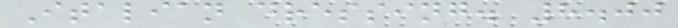Italian dressing. 8.00
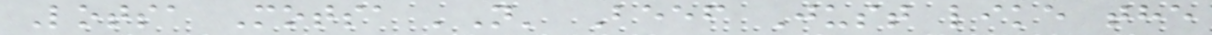Lotsa Motsa 'N' Beef Just like the
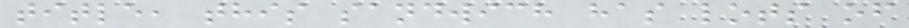title, this sandwich has lots of
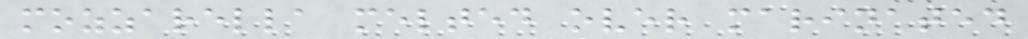mozzarella melted over marinated
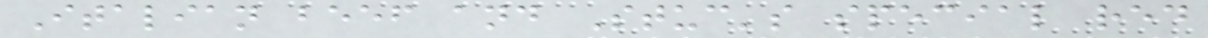Italian beef and Stuc's special red
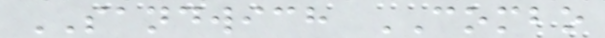SANDWICH COMBO
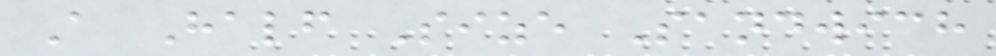A Half Size Sandwich
